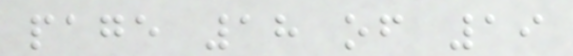page 18 of 19
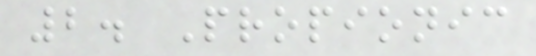2. Propionic
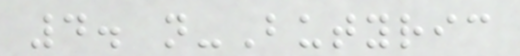4. n-Butyric
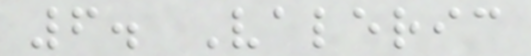6. Valeric
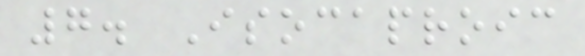7. Isocaproic
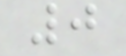0
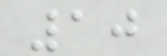10
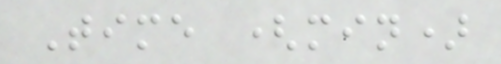Time (min)
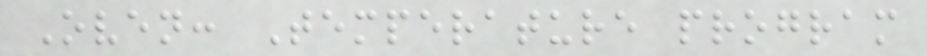Oven: Temperature program
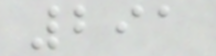291
